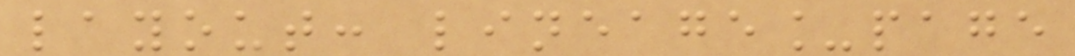layout: lineage_page
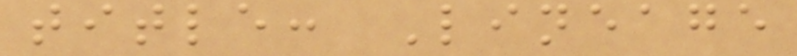title: Lineage
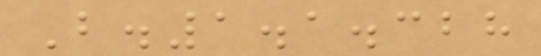B.1.1.328
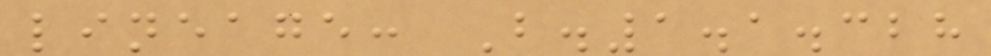lineage: B.1.1.328
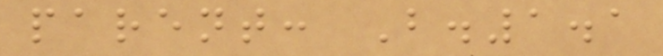parent: B.1.1
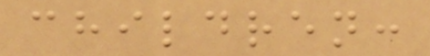children:
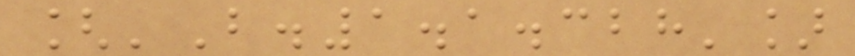['B.1.1.328']
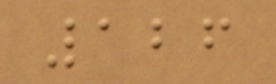126
